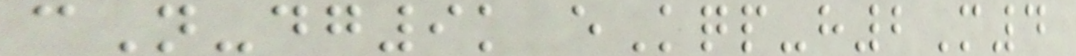cN-dg9k eKqp-h2M4
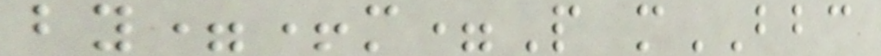by=+m=P mBBC
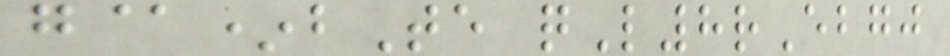g@*bTe qL8rEbgj
